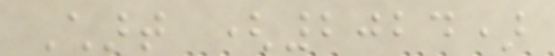Chart (2024)
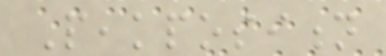Peakposition
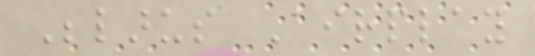Belarus Airplay
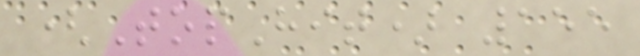(TopHit) 155
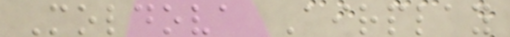Moldova Airplay
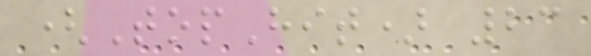(TopHit) 23
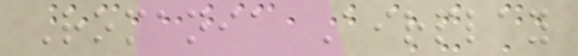Romania Airplay
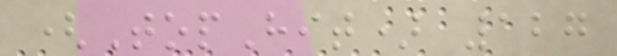(TopHit) 127
